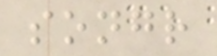songr
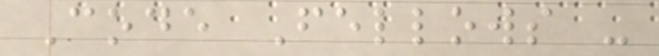Code Fellows -
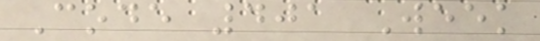Code 401 Week
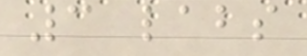3 labs
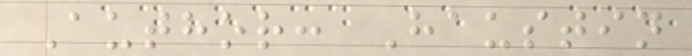Author: Haustin
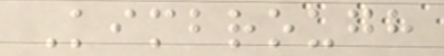Kimbrough
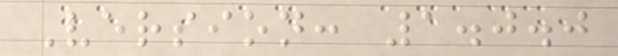Version: 1.0.0
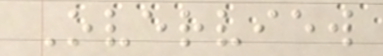Overview
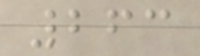263
